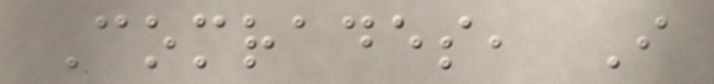Comrades, I
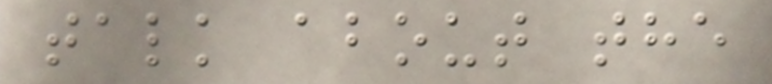talk about the
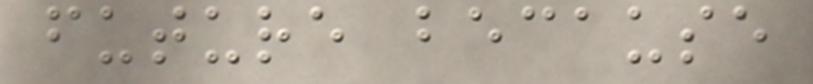future because
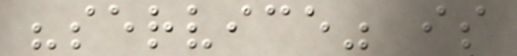"service" is
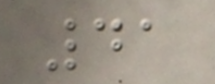41
